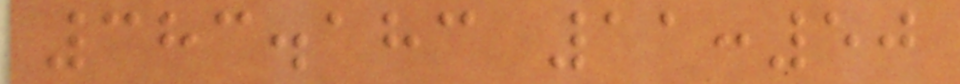383.183 11:50
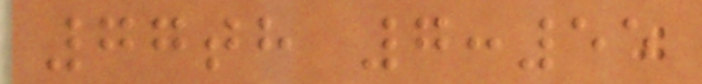77th 7:55
